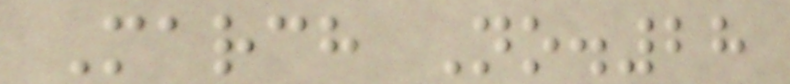March No.28
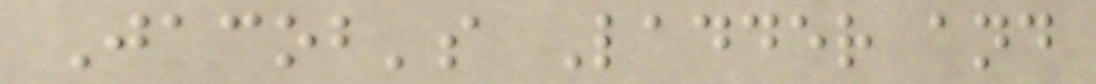Jacob's Ladder and
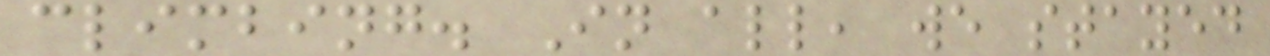climbing. In all, we stayed
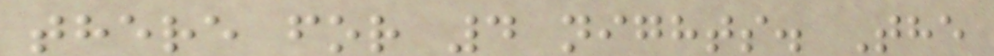there for 4 nights. The
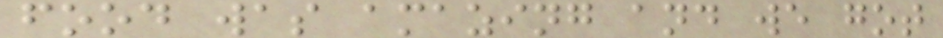food was amazing and we got
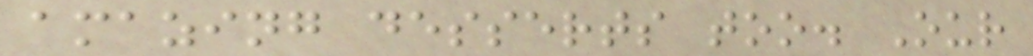amazing desserts too. Our
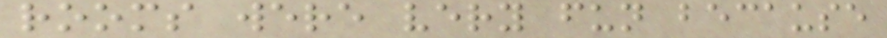rooms were very fun because
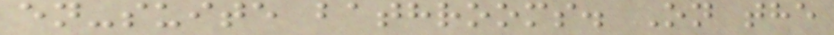en-suite bathrooms. On the
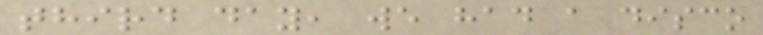third day, we had a disco
